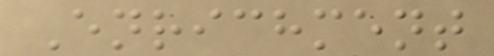Enrichment
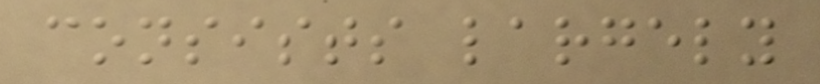consists largely
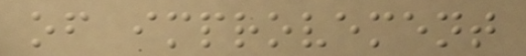of improvement
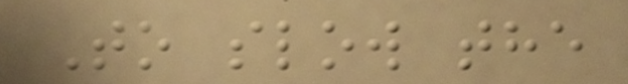To slow the
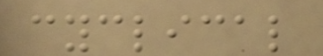cyclical
